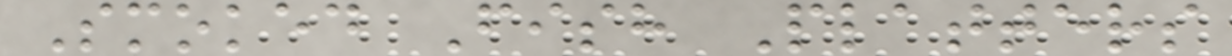Smoked Fish Platters
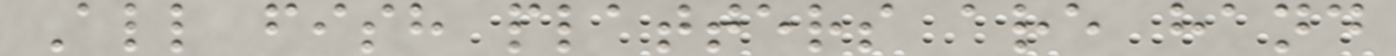All fish platters are hand
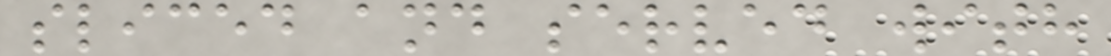sliced and served with
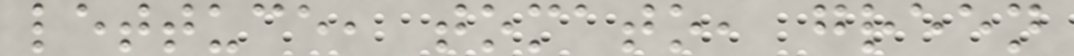lettuce, tomato, green
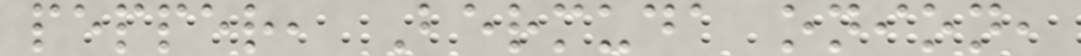pepper, Bermuda onion,
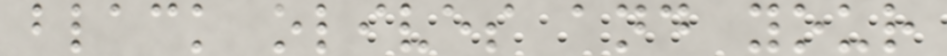black olives and your
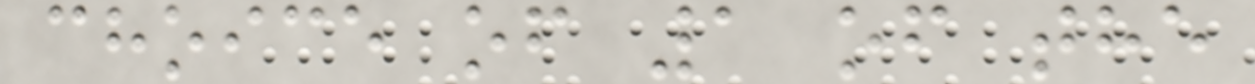choice of 1 of the
